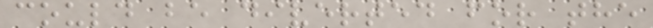could be diverted for the
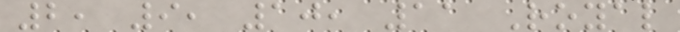2, 9, 10, 11 Royal
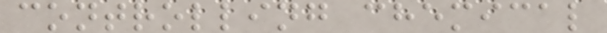controlling chemical
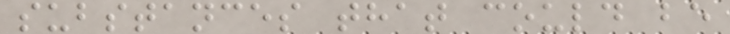substances that could be
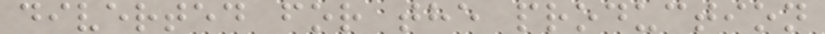diverted for the production
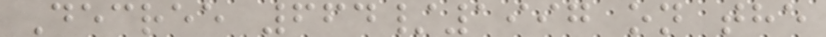Decree 664/1997 on the
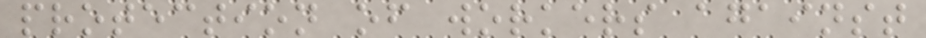protection of workers against
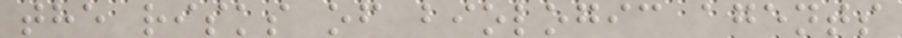the risks of biologic agents
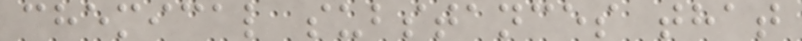chemical substances that
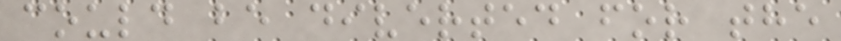could be diverted for the
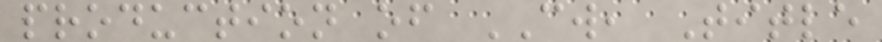production of CW, Title
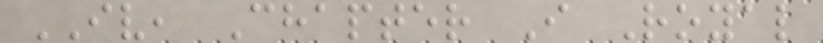IV, Chapter I Royal
